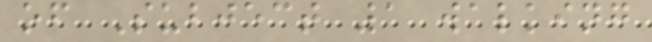of Subject 1 walking
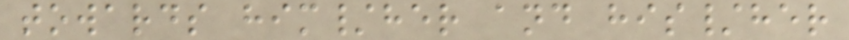towards him/her and his/her
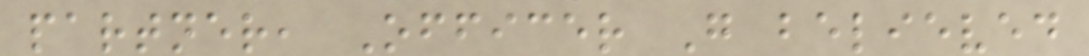partner, Officer G believed
